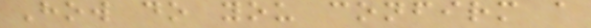How do you confirm a
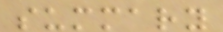summary
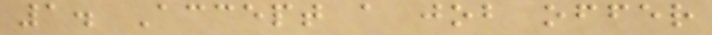1. Accept a job offer
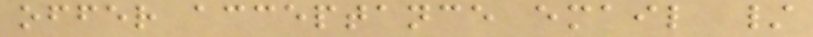offer acceptance email /
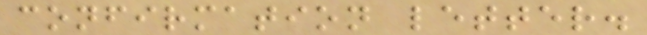confirmation letter.
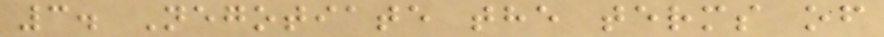3. Negotiate the terms of
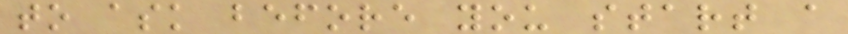to ask before you start a
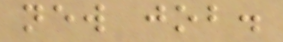new job.
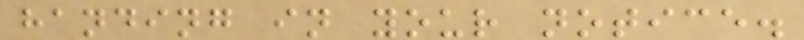handing in your notice.
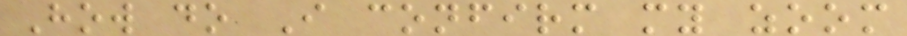How do I confirm my zoom
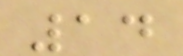14
